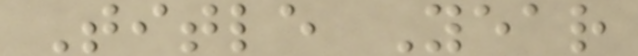Title Year
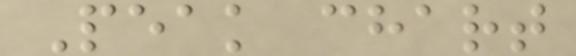Peak chart
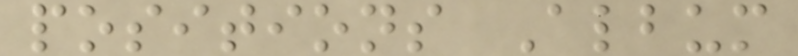positions Album
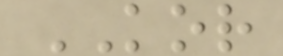KOR
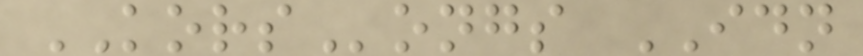KORSongs IDN
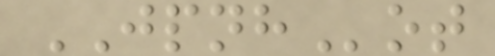JPNHot
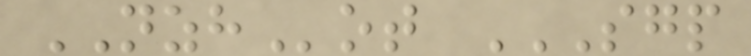NZHot SGP
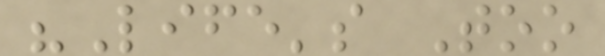"Life's Too
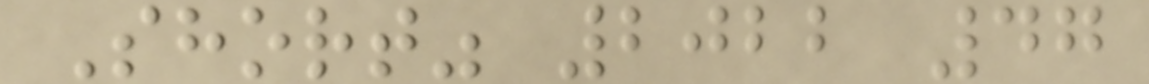Short" 2022 47
